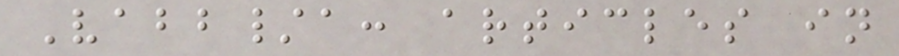Vabb/a: articles in
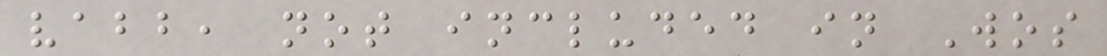vabb, not included in Wos
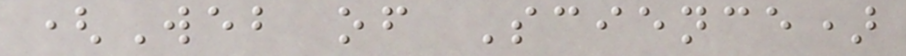(Web of Science)
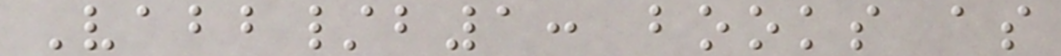Vabb/b1: books as
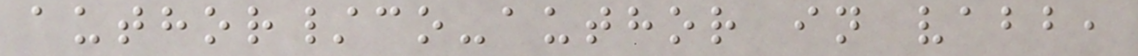author/co-author in vabb,
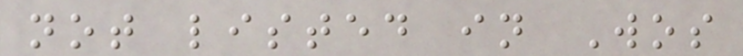not listed in Wos
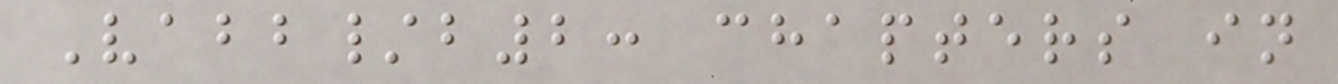Vabb/b2: chapters in
